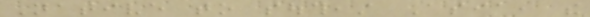Native to southeast Asia, the
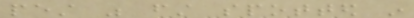pest was first spotted in
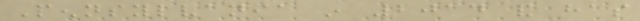Pennsylvania in 2014 and has
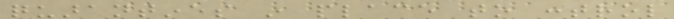quarantines in place to control
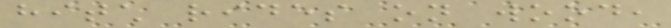hitch rides on wood,
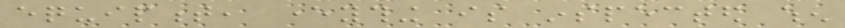equipment, everything is inspected when
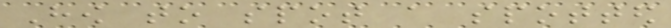How to spot a spotted
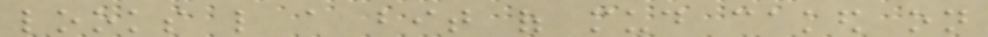looks like a bit of mud caked on
